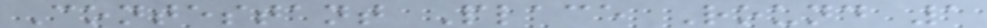Contestant Place Round 1
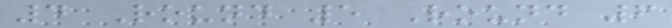4 Round 5 Round 6
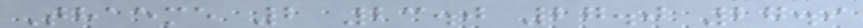Thaeme 2 23.0 27.0 27.9
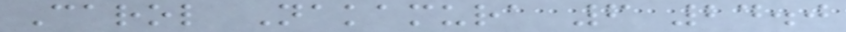Carol Nakamura 6 24.0
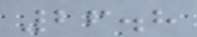26.8
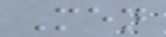Men
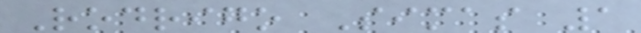Rodrigo Simas 1
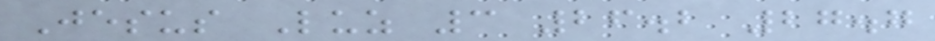Jesus Luz 3 26.2 27.7
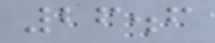26.6
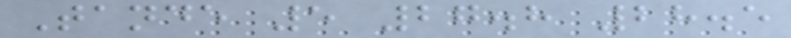Tande 5 27.8 28.5
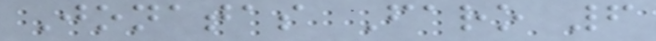Jonatas Faro 6
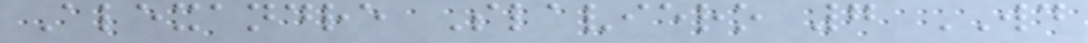Alexandre Slaviero 7 WD
